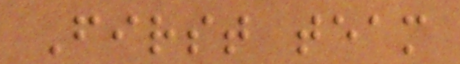First team
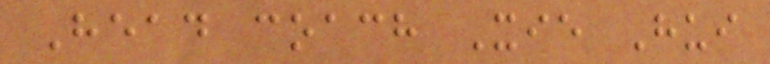Head coach Xie Hui
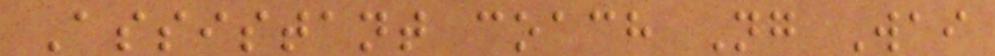Assistant coach Ng Wai
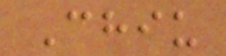Chiu
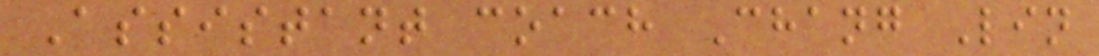Assistant coach Chang Lin
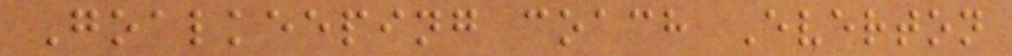Goalkeeping coach Everton
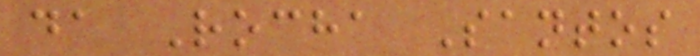da Rocha Santos
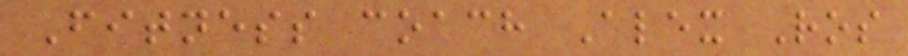Fitness coach Alex Ros
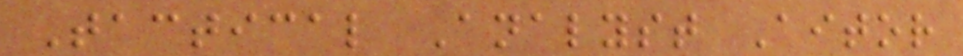Tactical Analyst Aitor
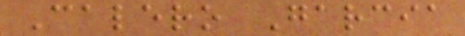Calero Garcia
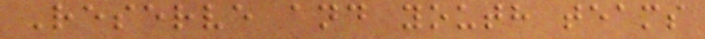Reserve and youth teams
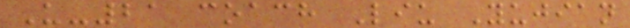U-21 coach Liu Yujian
